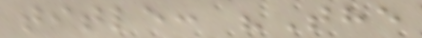title: "The
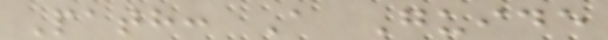Path: A Guide
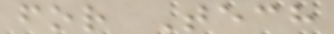for Tech
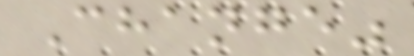Change"
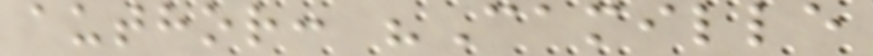author: "Camille
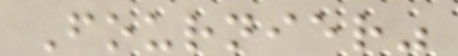Fournier"
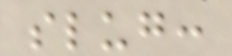slug:
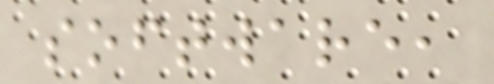software,
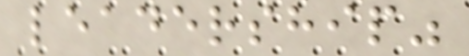leadership"
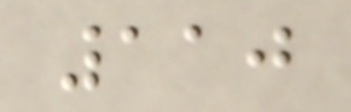110
